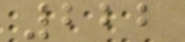222
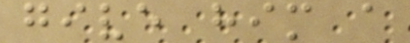give him a
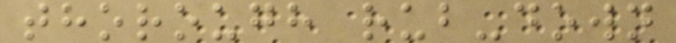thorough rub-down
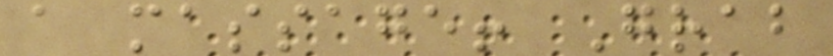a massage! Grab
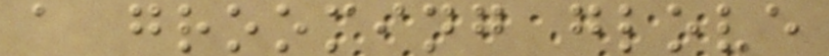a grooming glove
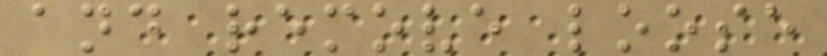and remove loose
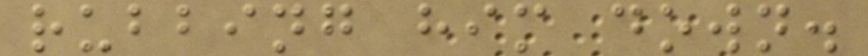rubbing him down.
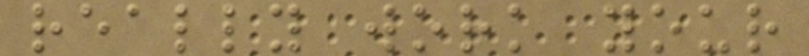really work your
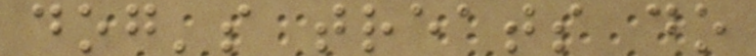dog's treats do
